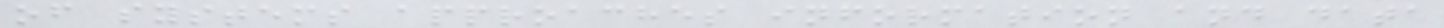of systems approaches information and data
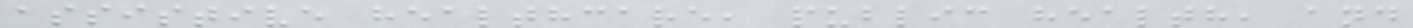assistive healthcare, public health, and
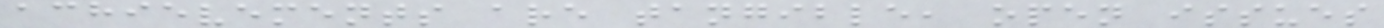achievements are tangible, open issues
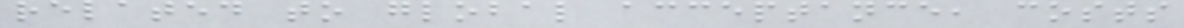related to global acceptance, costs
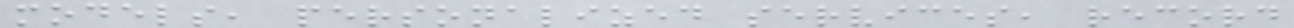models, personalized services, record
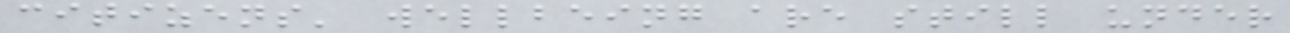citizens' wellbeing are still under
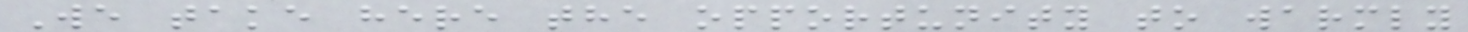We take here the opportunity to warmly
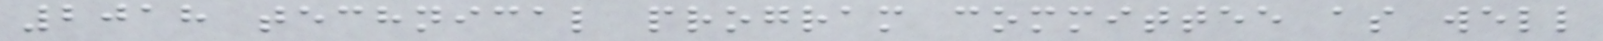2018 technical program committee as well
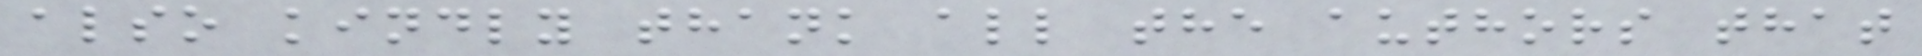also kindly thank all the authors that
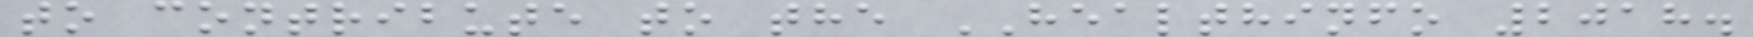to contribute to the HEALTHINFO 2018.
